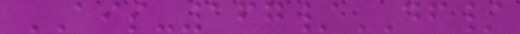AIS-167/DF/
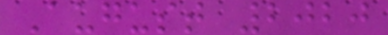August 2020
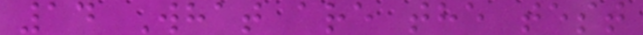14 What are the test
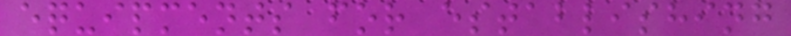equipments for establishing
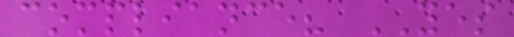compliance? YES
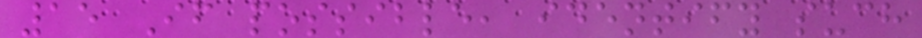15 If possible, identify such
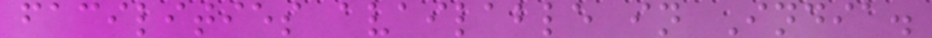facilities available in India.
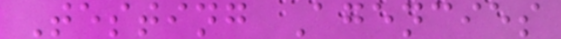Testing Agencies
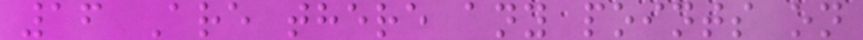16 Are there any points on
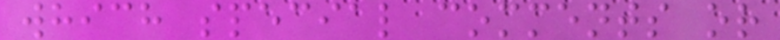which special comments or
